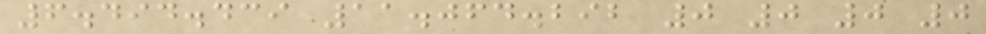6.494.439 11.064.292 0 0 0 0
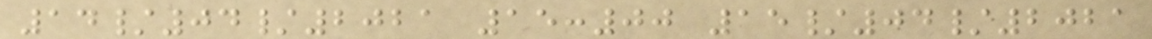14/04/2021 15:00 15/04/2021
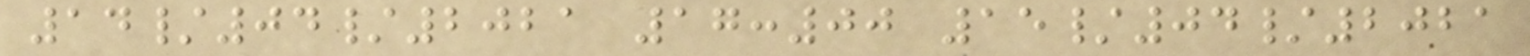14/04/2021 17:00 15/04/2021
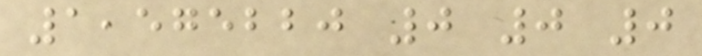1,575220 0 0 0
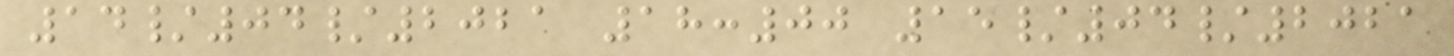14/04/2021 18:00 15/04/2021
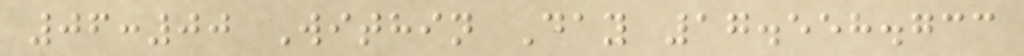06:00 Within Day 17.558.733
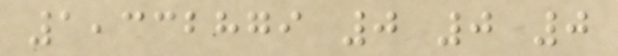1,332879 0 0 0
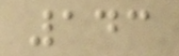143
